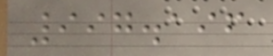997.196
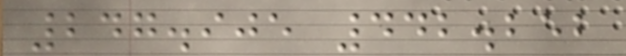247.905 442.252
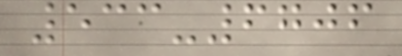533-6706
